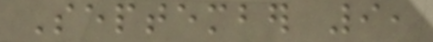September 9,
